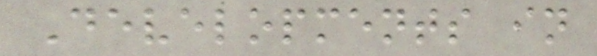Developments in
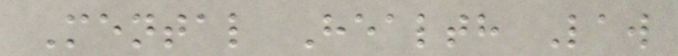Mental Health Law
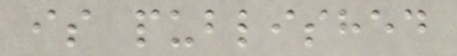is published
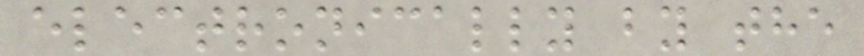electronically by the
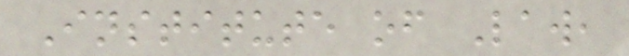Institute of Law,
